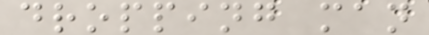dropping man
